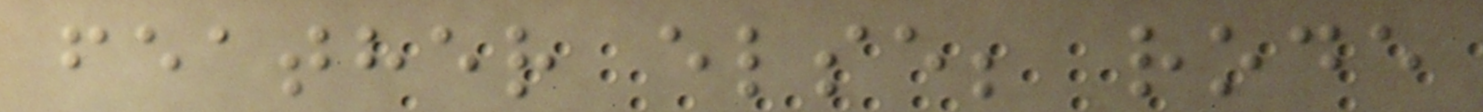feather else; rode
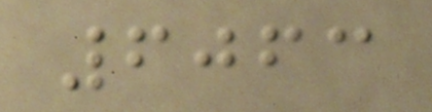6063
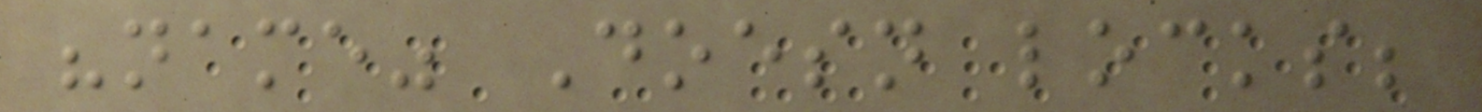"name" Doesn locks;
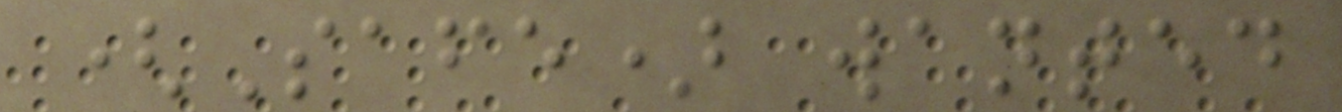(Safe) wanted
